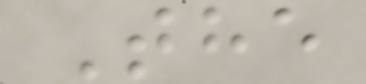The
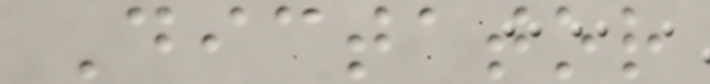Dictator
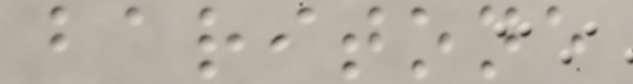baritone
